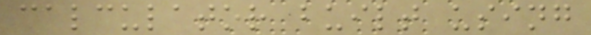calculator built using
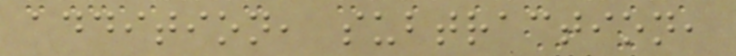addition, subtraction,
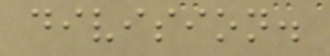division.
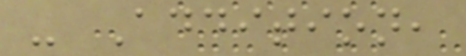- Addition,
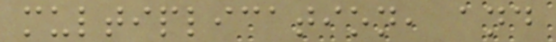multiplication, and
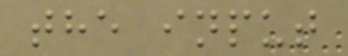the input
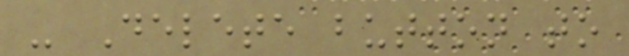- Delete button to
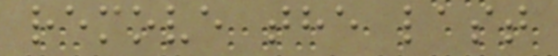remove the last
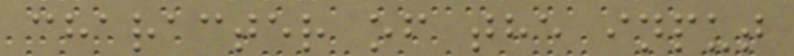character of the input
